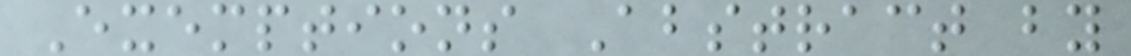Exemptions Abstract by
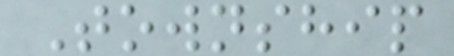Township
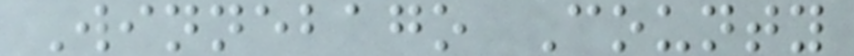Winnebago County
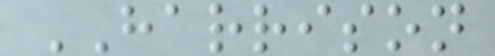HARRISON
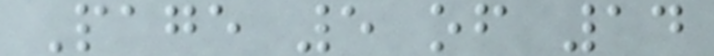Page 5 of 14
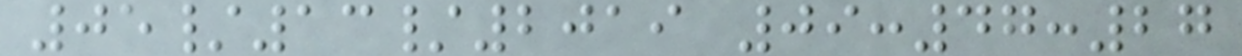05/13/2019 09:47:27
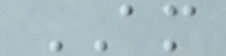AM
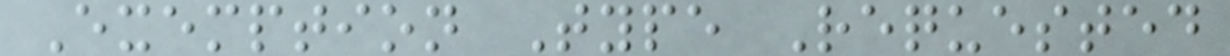Exemption Type Requested
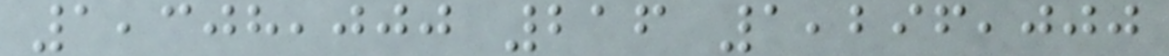1,308,000 216 1,296,000
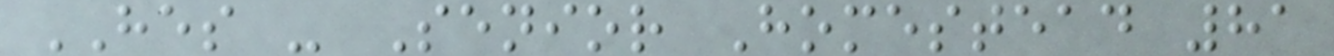HES - Senior Homestead 81
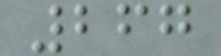267
